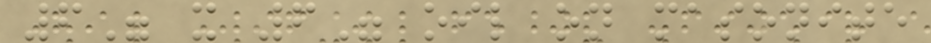6" x 6" oil on masonite
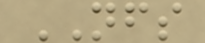NFS
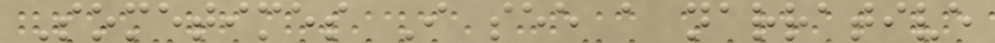Sometimes I see a narrative
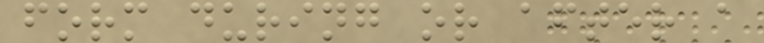form during or after a
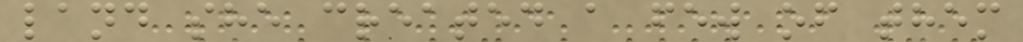land she created a few of them
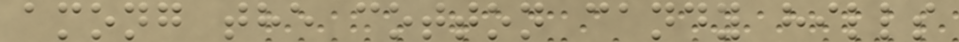among the cotton candy hills
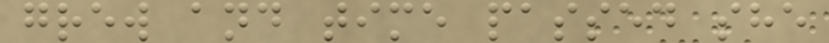grew and time passed she
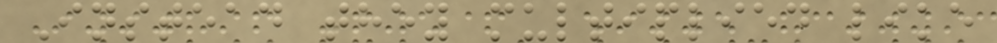Instead they multiplied like
